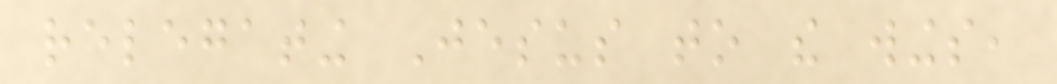relegating Jesus to the wings,
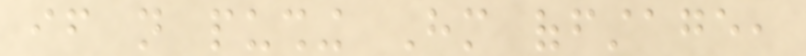if not pushing Him offstage,
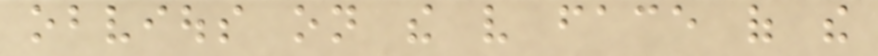obvious on the very face of the
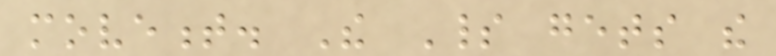movement. The Spirit gets the
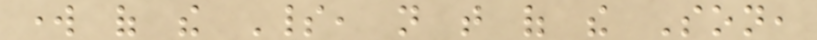work of the Spirit, not that of the Son,
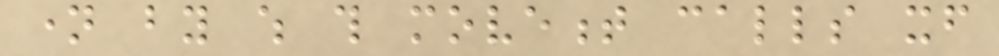name by which this movement calls itself
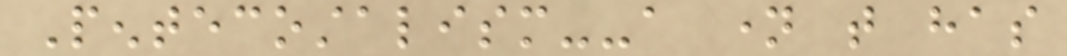Pentecostalism--a name that has
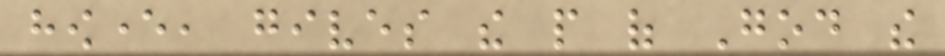however, gives the people of God the
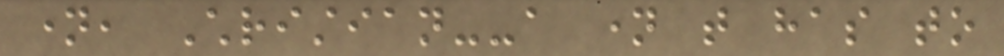name, Christian--a name that has to
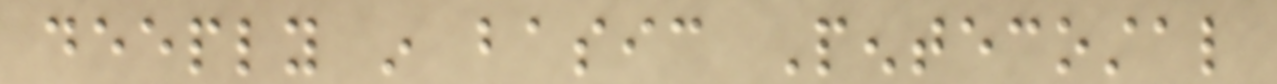deeply in basic Pentecostal
